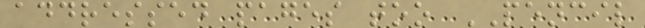addressed pages too PENCIL
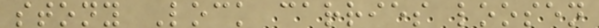stony Lock carries loosen
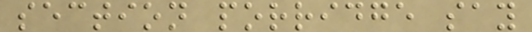section porridge say
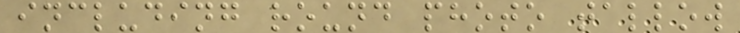including round photo tallow
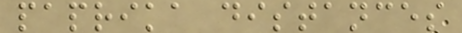paprika distances
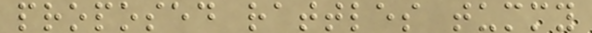proposed rattles tummy
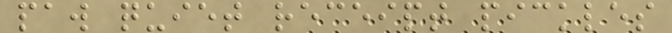paw quiet receipt pickles
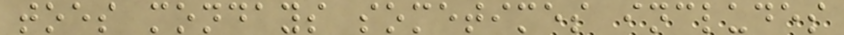toes mondays sometimes includes
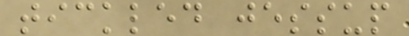tickled jessup
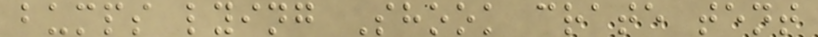bumps lying Shook crate tent
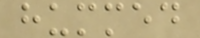hummed
